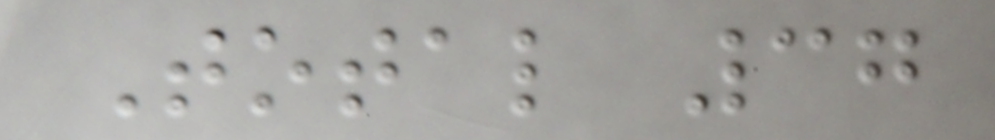Total 37
